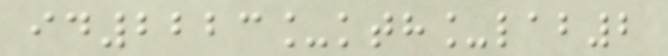id2223_kth_lab2
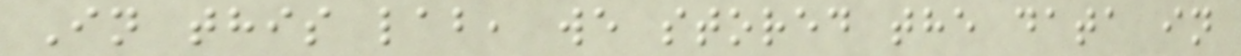In this lab, we stored the data in
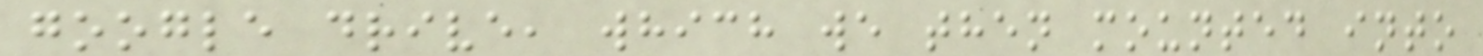google drive, which we then mounted into
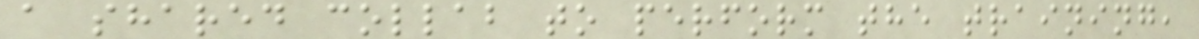a shared collab to perform the training,
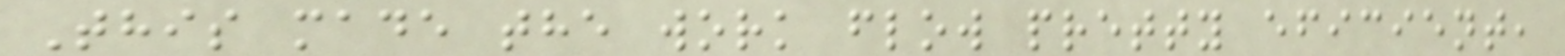This made the work flow pretty eficient,
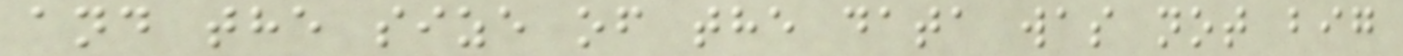and the size of the data was not big
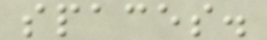spaces.
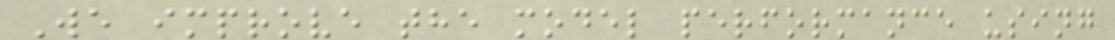We improve the model performance using
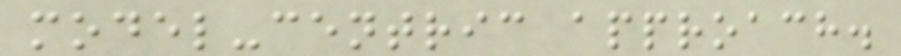model-centric approach.
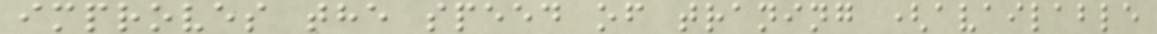improves the speed of traning (available
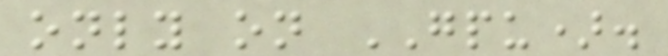only on GPU).
